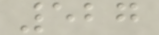527
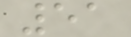51
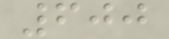600
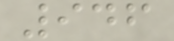946
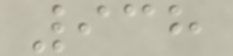938
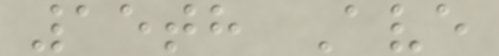15th Ave
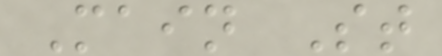Main St
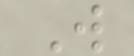W
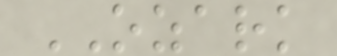OZARK
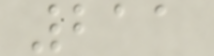211
